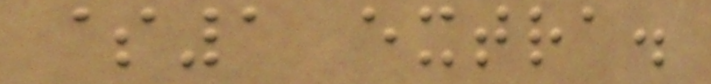$1 extra.
